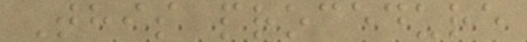This procedure
